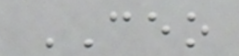CEO
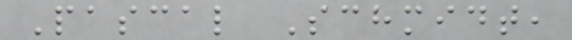Pascal Schmidt,
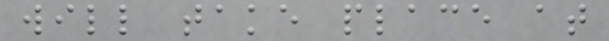will take place at
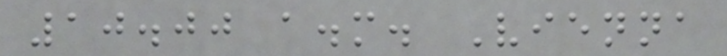10.00 a.m. Vienna
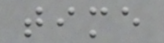time
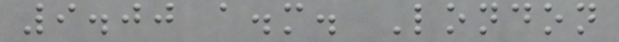9.00 a.m. London
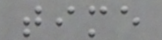time
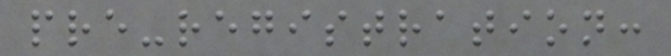pre-registration:
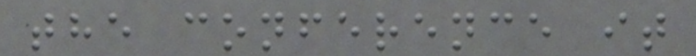the conference it
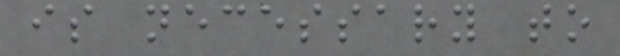is necessary to
